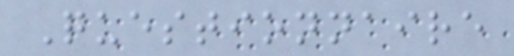Questionnaire
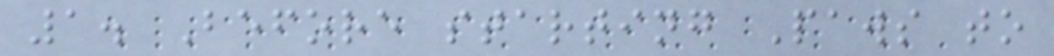1. Before starting Paws to
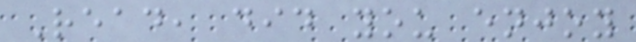Read, did you enjoy
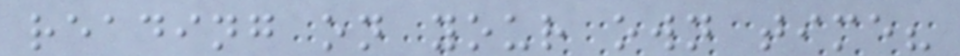reading on your own time?
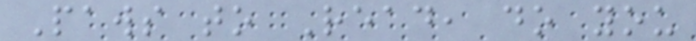Paws to Read, do you
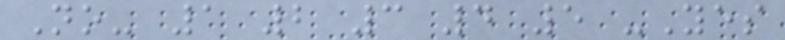No- 1 2 3 4 5 -Yes
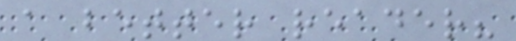a better reader?
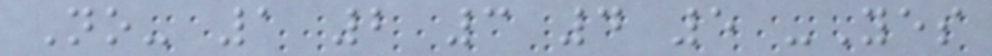No- 1 2 3 4 5 -Yes
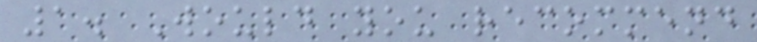1. Would you recommend
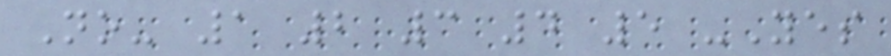No- 1 2 3 4 5 -Yes
